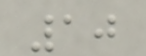10
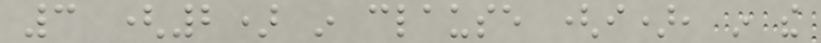3 (2) in clause (i), in the
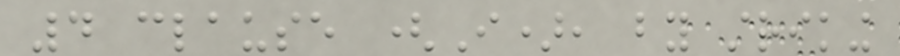4 clause (I), by striking
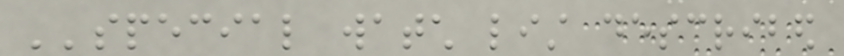''special watch list described
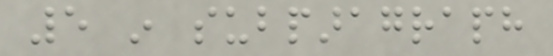5 in subparagraph
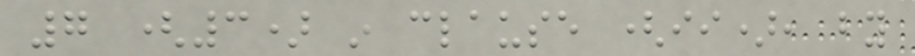7 (3) in clause (ii), by
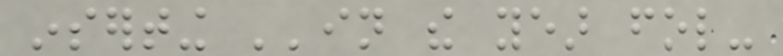inserting ''in the year fol-
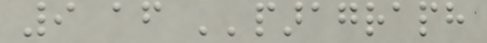9 after ''paragraph
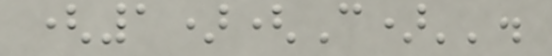(1)(C)''.
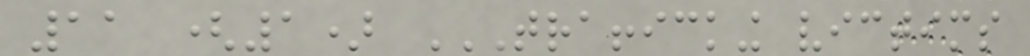11 (1) TRAFFICKING VICTIMS
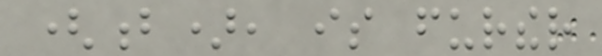(b), is further
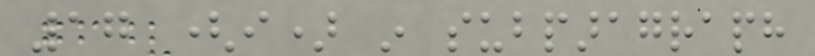17 (i) in subparagraph
